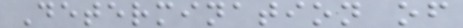Determination of
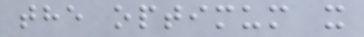the optimum x
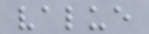value
